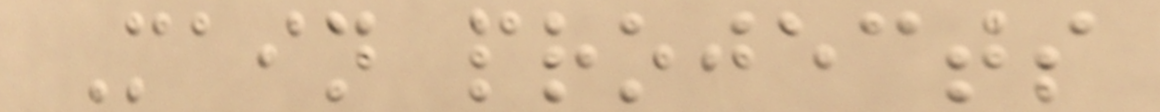Main projects
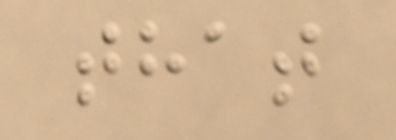that
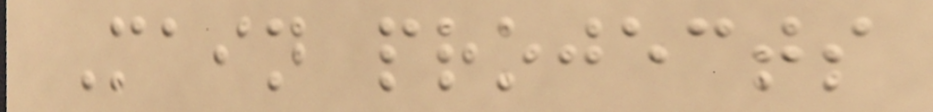Main projects
